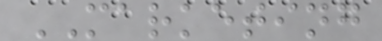MARKETING
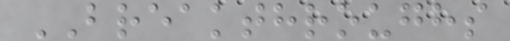BREAKTHROUGHS
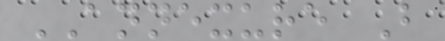ANNEXURE B
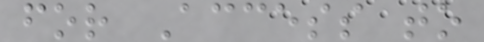for Access to
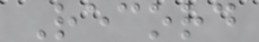Record
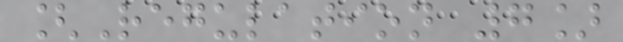[Regulation 7]
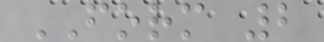FORM 2
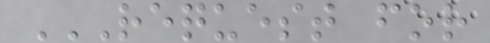REQUEST FOR
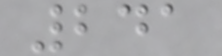241
